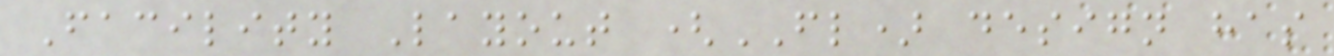Facility Layout (FL) design has
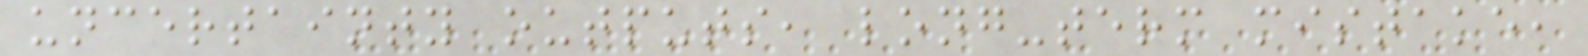uncertainty outputs, long-term mistake,
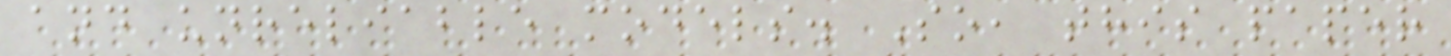and unreliable models. So, this paper
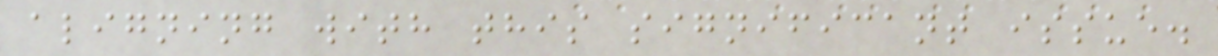aligning with this significant issue.
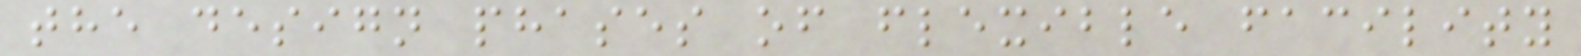the design phases of flexible facility
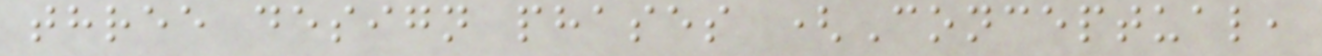three design phases (Conceptual,
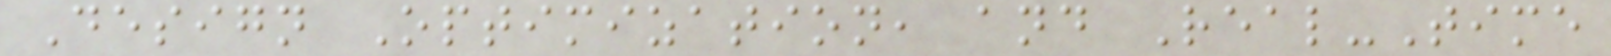Design Optimization, and Real-Time
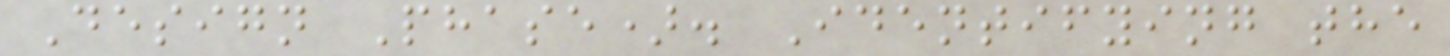Design Phase). Identifying the
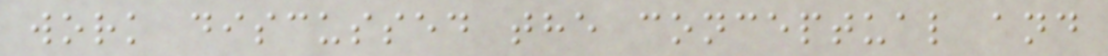work discussed the conceptual and
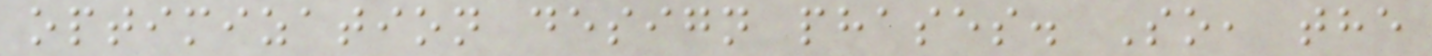optimization design phases. So, the
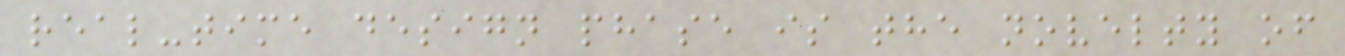real-time design phase is the novelty of
